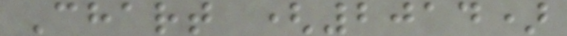Chart (2014)
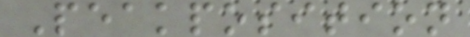Peakposition
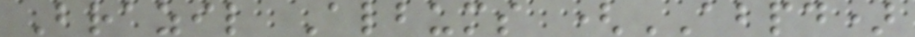Brazil Albums (ABPD)
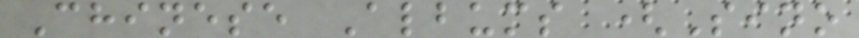Chinese Albums (Sino
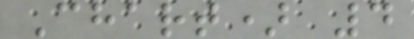Chart) 4
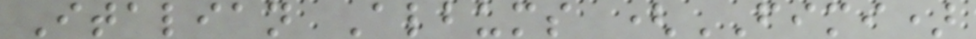Italian Albums (FIMI)
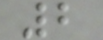2
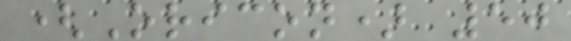(Oricon) 50
